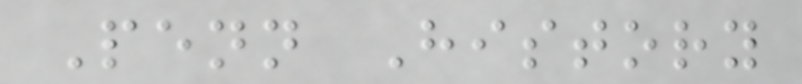Penn History
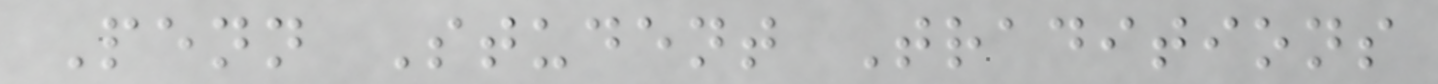Penn Student Traditions
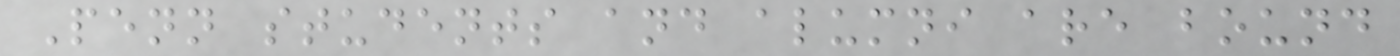Penn students and alumni are bound
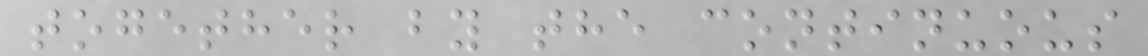together by the continuous
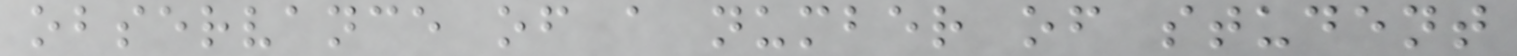observance of a number of student
